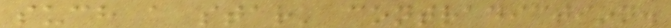such a stark contradiction.
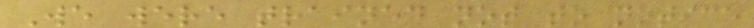We were trained not to notice
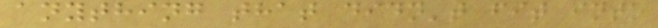anything that didn't fit into
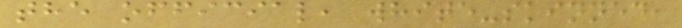the official, white-skinned,
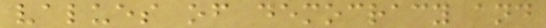values of democracy and
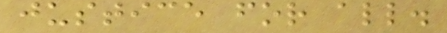justice for all.
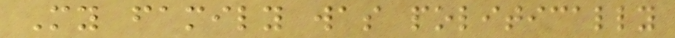My family was politically
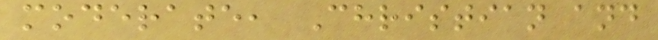moderate, Christian and
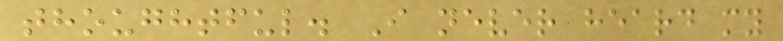thoughtful. I never heard my
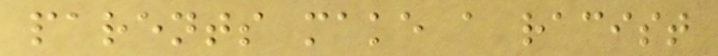parents make a racist
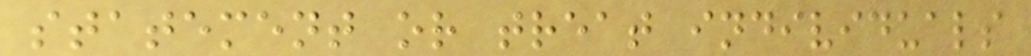statement or treat individuals
